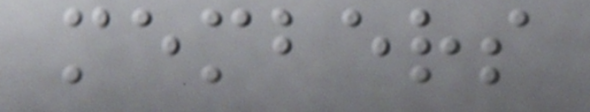members
